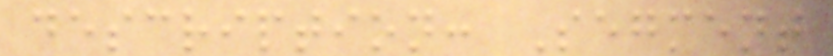description: Segment
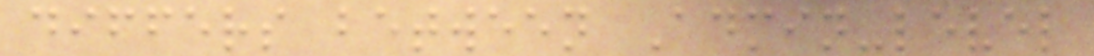differs between Admin-level
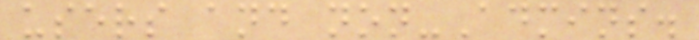users and non-Admins.
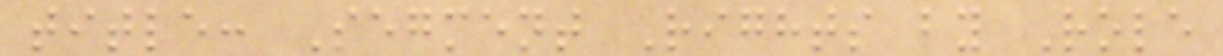title: Segment Rights by Role
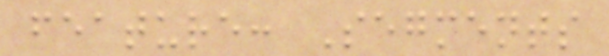feature: Segments
